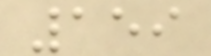159
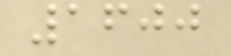1600
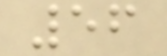56
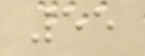55
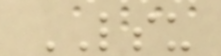LSU
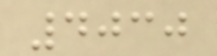4030
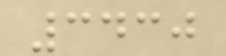3430
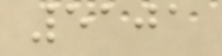5101
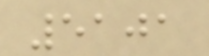5101
